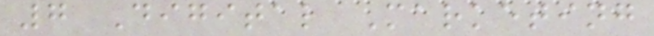7 Digital Marketing
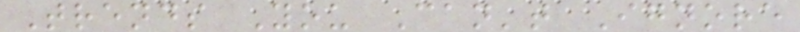Trends You Can't Ignore
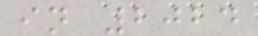in 2024
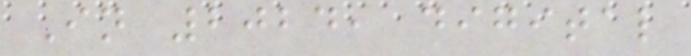In 2024, digital
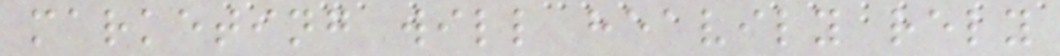marketing will heavily rely
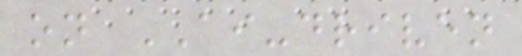on AI-driven
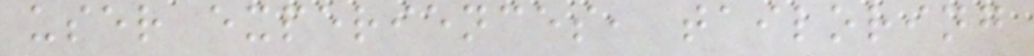user experiences, tailoring
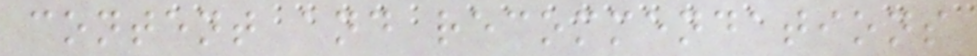content and recommendations
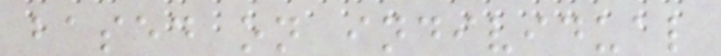based on individual
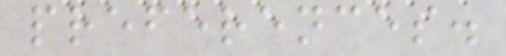preferences.
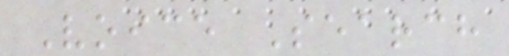Voice Search
